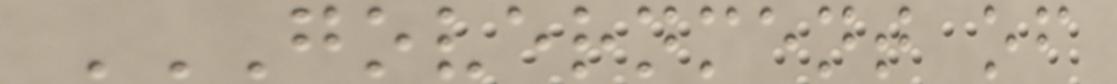GOVERNMENT OF
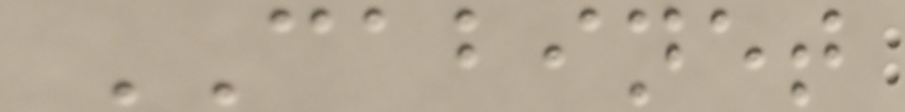CABINET
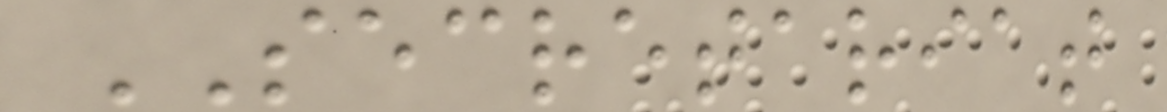SECRETARIAT
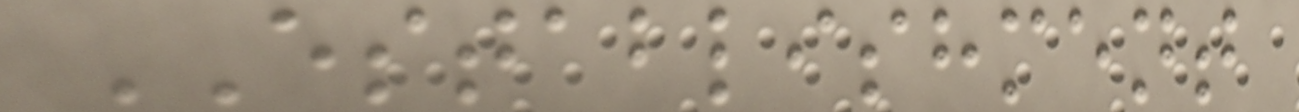ESTABLISHMENT
